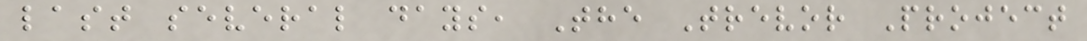last several days, The Trevor Project
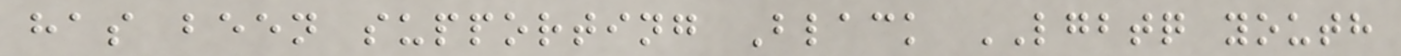has been supporting Black LGBTQ youth
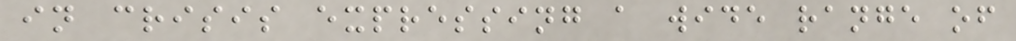in crisis expressing a wide range of
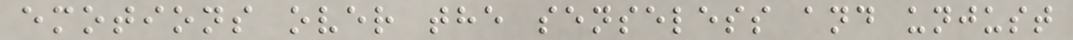emotions over the senseless and unjust
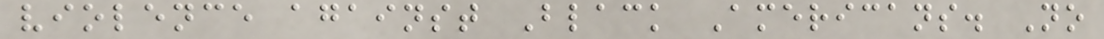violence against Black Americans. No
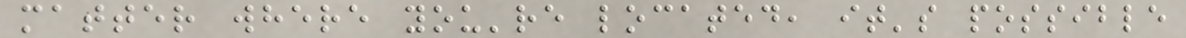matter where you're located, it's possible
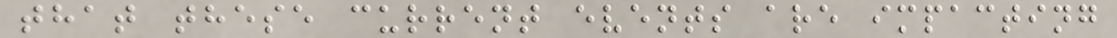that these current events are impacting
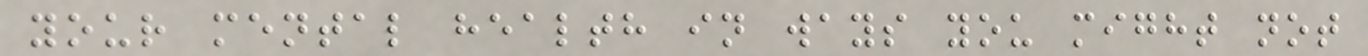your mental health in ways you might not
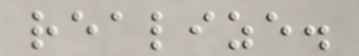realize.
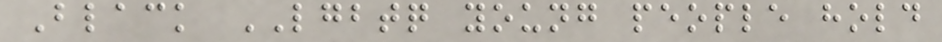Black LGBTQ young people hold
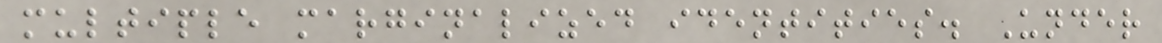multiple marginalized identities. Under
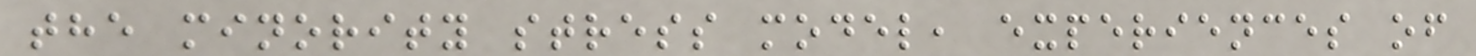the minority stress model, experiences of
